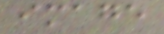image
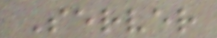Server
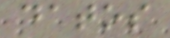datos
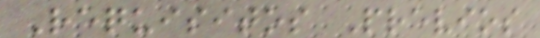Requisitos Previos
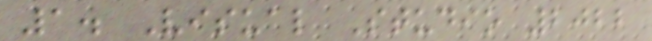1. Visual Studio 2022
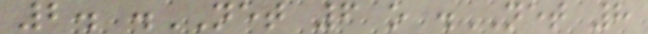2. .NET 6 o .NET 8
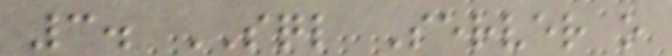3. SQL Server o
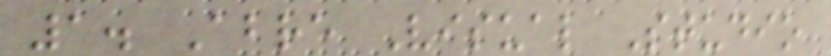1. Abre Visual Studio
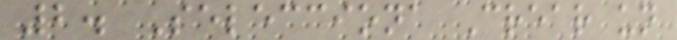2. Selecciona Crear un
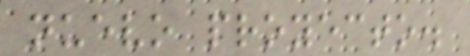nuevo proyecto.
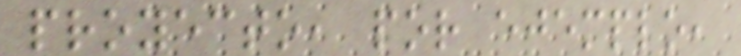proyecto, por ejemplo,
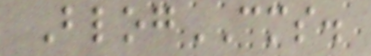BlogCMS.
